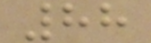88
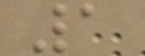1
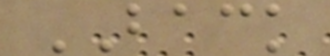BACK
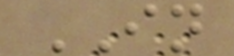IN
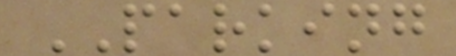PARKING
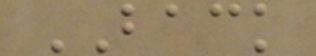BACK
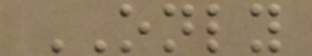ONLY
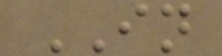IN
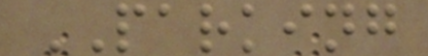PARKING
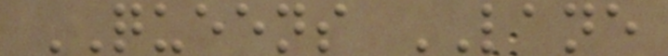QUEENS LANE
